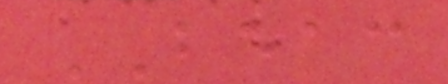BEAC
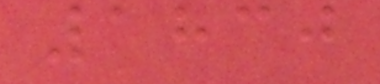1830
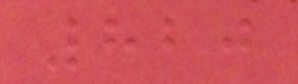820
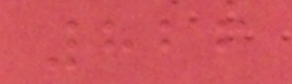826
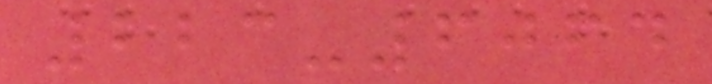223-6064
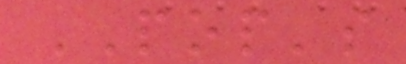POP's
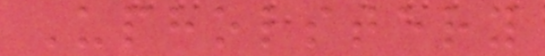Upholstery
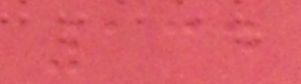134
